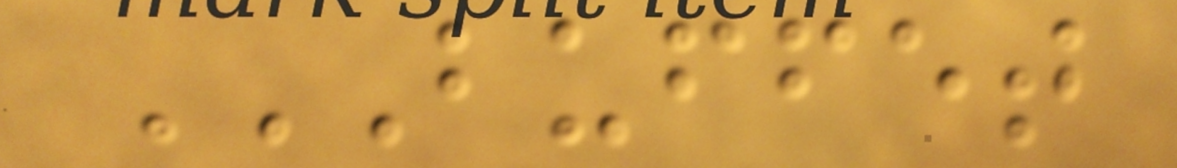BUFFET
